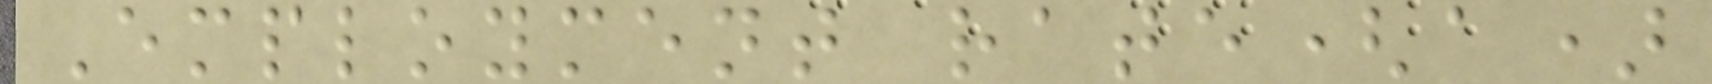Employment rate(a)
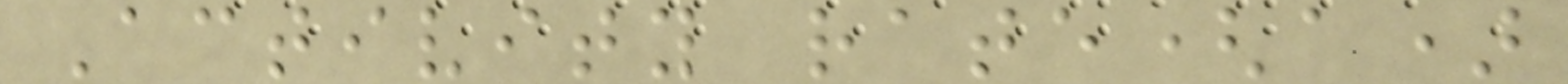Activity rate(a)
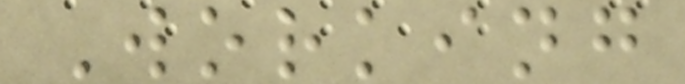Working
